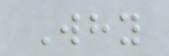Why
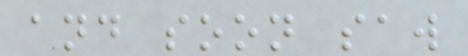and soon saw
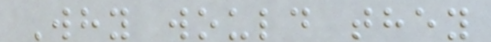Why would they
